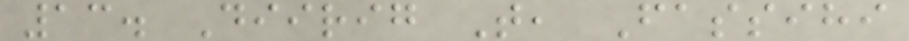13. Diirig T, Fassihi
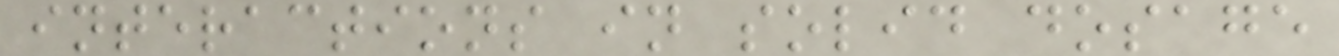interactions in solid dosage
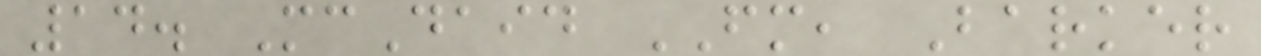14. McDaid FM, Barker
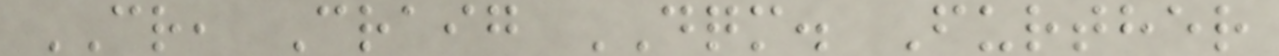CR, Craig DQM. Further
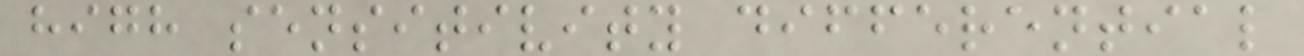high sensitivity differential
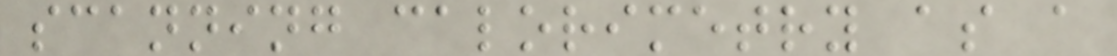scanning calorimetry as a
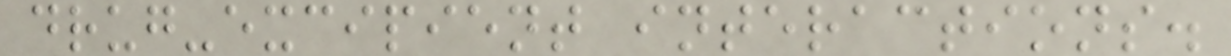drug-excipient interactions.
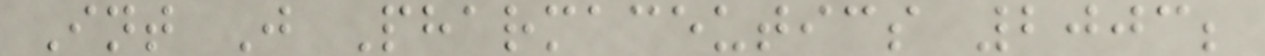Int J Pharmaceutics 2003;
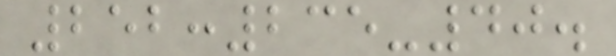252:235-40.
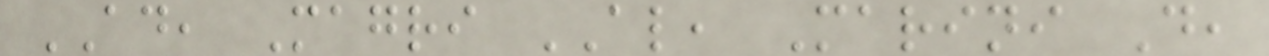AD, Magri AL, Marini D,
